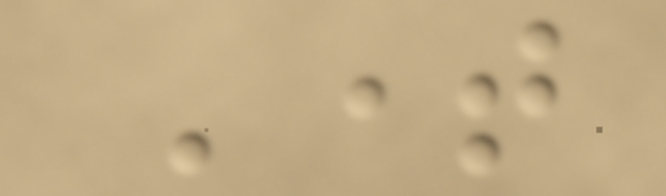Time
